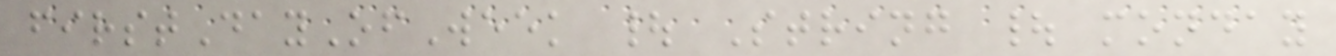firstDayOfWeek | String | monday
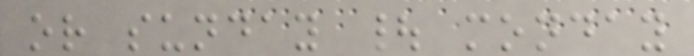or sunday | monday
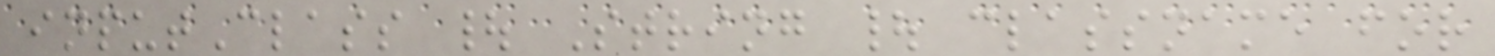inputClass | String | classname for
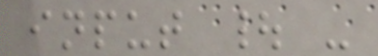input | -
